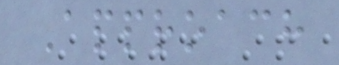Approach
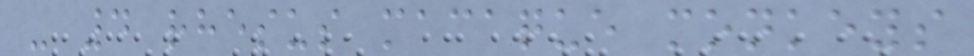- 4 rhesus macaque monkeys
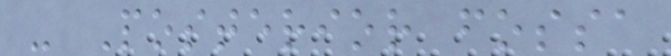- Posterior fossa
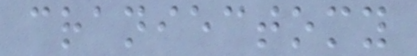craniectomy
